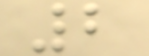2
